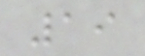19
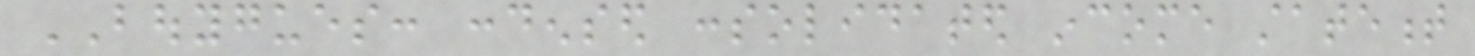BOUYGUES: condensed consolidated income statement
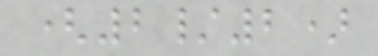(2/2)
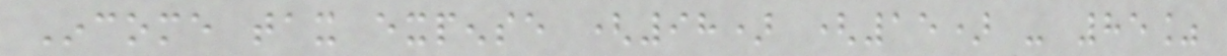Income tax expense (98) (15) - 85%
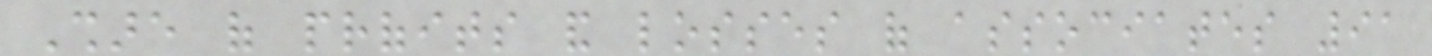Share of profits and losses of associates 91
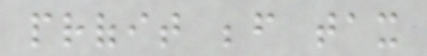profit before tax
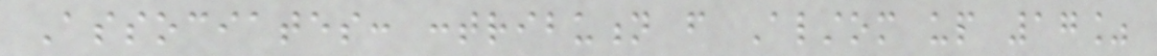Associates: contribution from Alstom up 17%
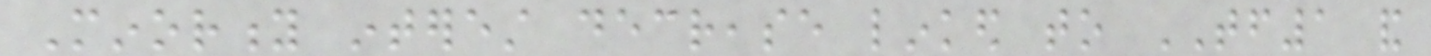Minority interest decrease linked to TF1 and
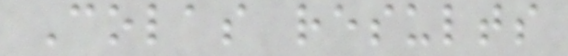Colas results
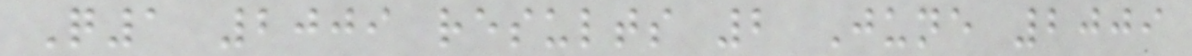Q1 2009 results 2 June 2009
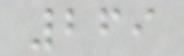269
